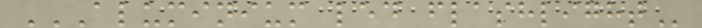ALUMINIUM LED FLASHLIGHT
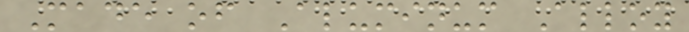Made of Aluminum Alloy
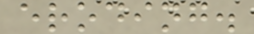eroding.
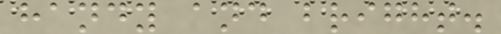handy and bright.
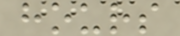hours
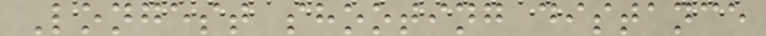Longest shooting distance
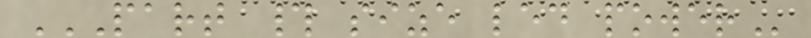PART # SIZE LED POWER
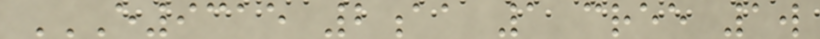E9315 2AA 1 CREE 1W
